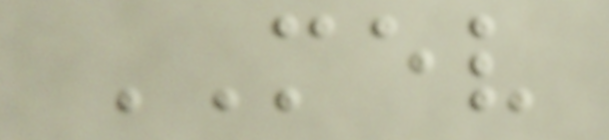MEV
